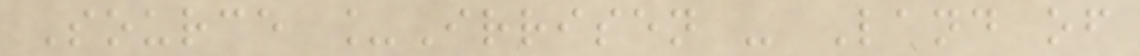Source _Irrisen - Land of
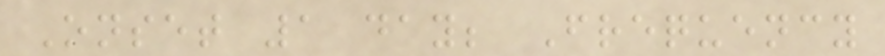Onset 1 day; Frequency
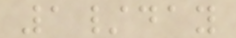1/day
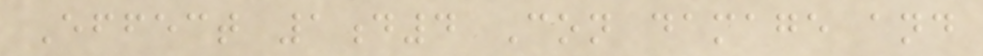Effect 1d4 Con damage and
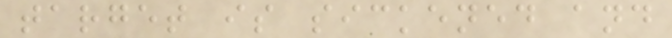target is sickened and
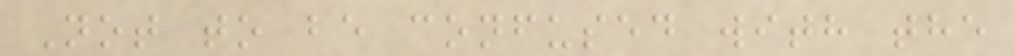Not to be confused with the
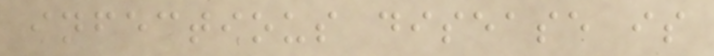infectious disease is
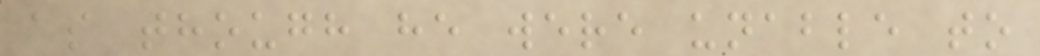as though he were unable to
